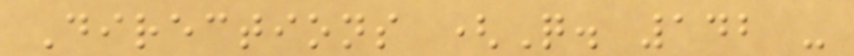Directions (Q. 142 -
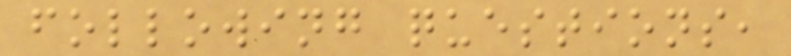following questions,
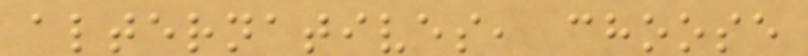alternatives, choose
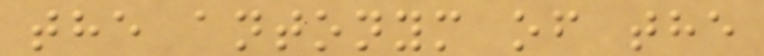the antonym of the
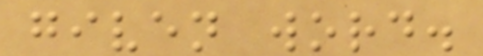given word.
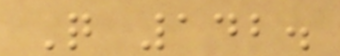Q 142.
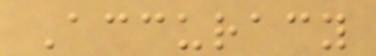Accuracy
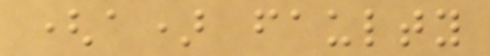(a) faulty
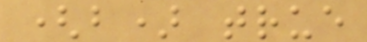(b) true
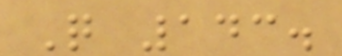Q 143.
